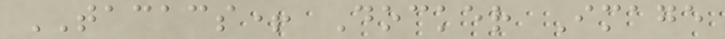TACACS+ Docker Image
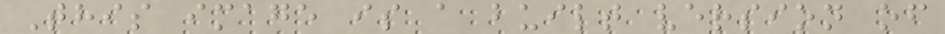This image is a built version of
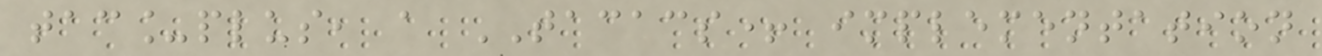tac_plus, a TACACS+ implementation
